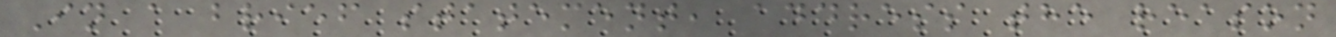In a brief statement, address the reason
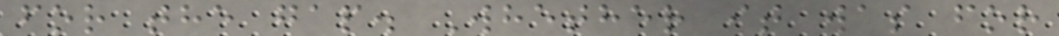for the gap. Whether it was for
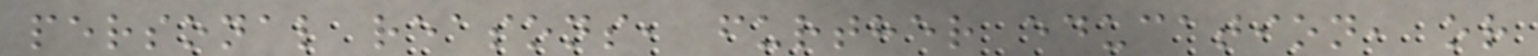personal reasons, further education, or
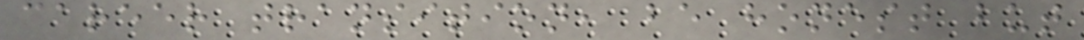career transition, be honest but
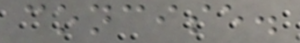concise.
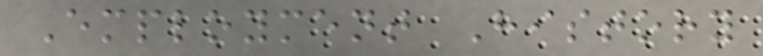Employment History
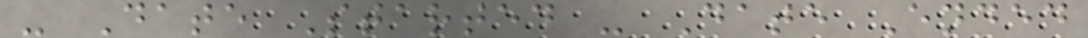- Date Started - Date Ended
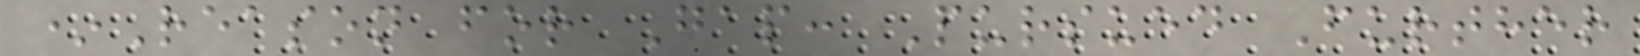*Reason for Gap: Pursued Further
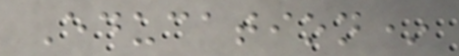Education*
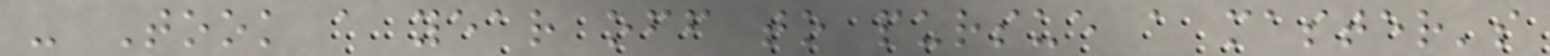- Took a year off to pursue a master's
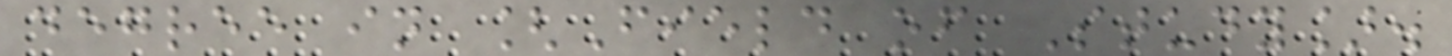degree in [Field of Study].
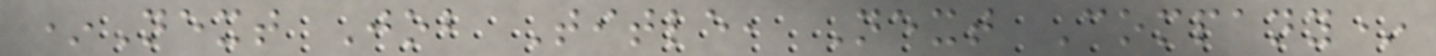*Next Job Title, Next Company*
